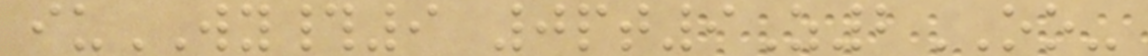iuWY#9 0pt9Z2OO-
